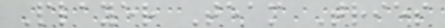Player Team Tries
